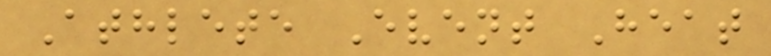Athlete Event Heat
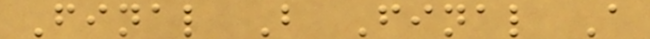Final B Final A
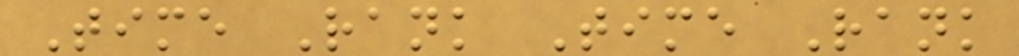Time Rank Time Rank
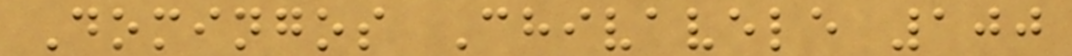Domingos Chivavele 100
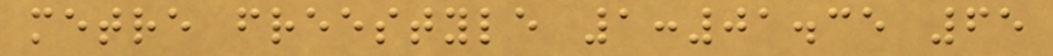metre freestyle 1:01.35 65
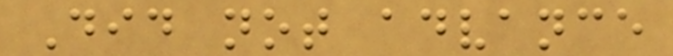Did not advance
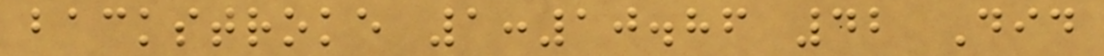backstroke 1:10.86 42 Did
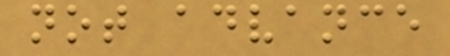not advance
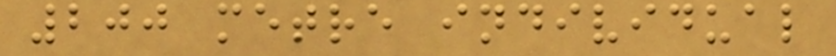200 metre individual
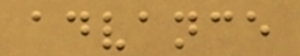advance
